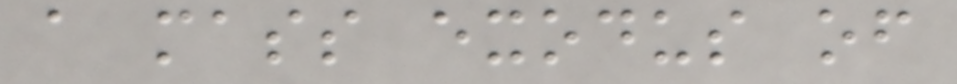a mass exodus of
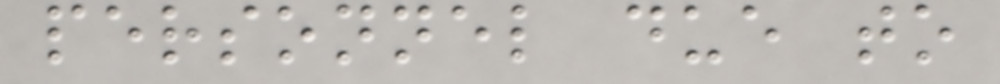personnel due to
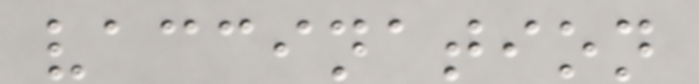vaccination
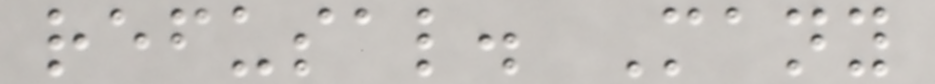refusal. Many
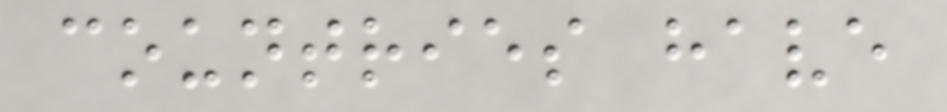countries have
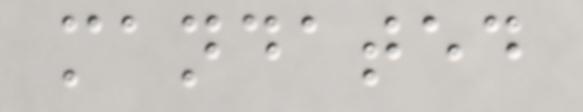mandated
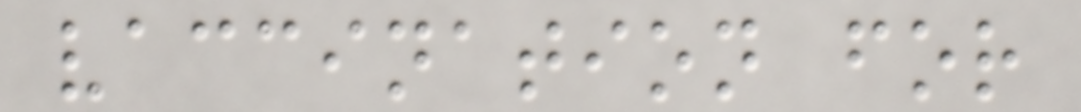vaccination for
